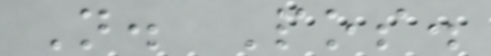N. Pos.
